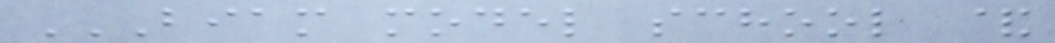BIAM MODEL SCHOOL &
